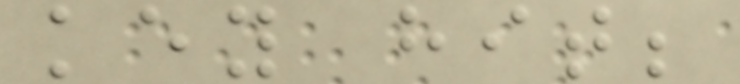key hit;
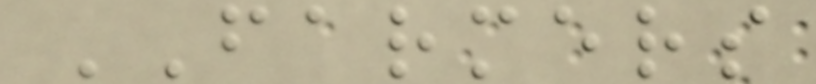FARMERS
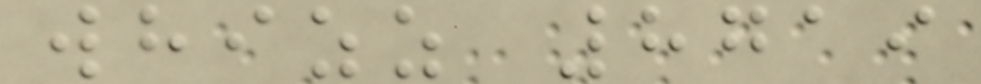whizz 8719
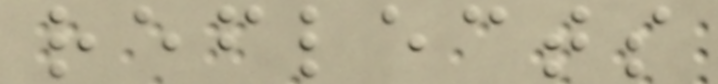reflects
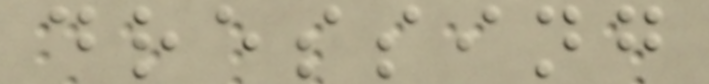dressing
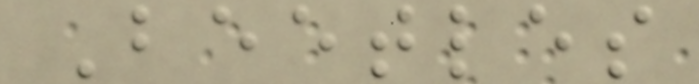Beetles
